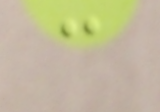c
